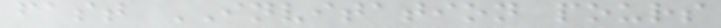fast INVITATION pours
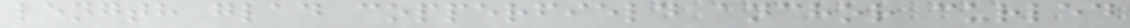length glad copperfield anchor curled
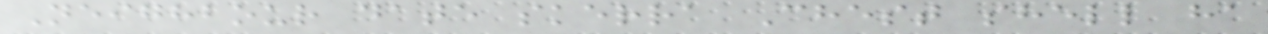Neighbour date skerra Chest shell ha
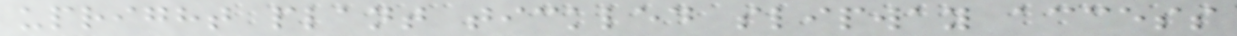upright plant tickled slipway access
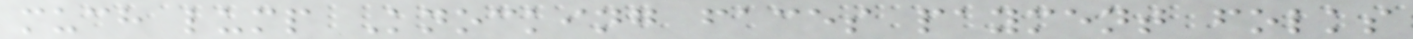much lump Knocking faces payment folks
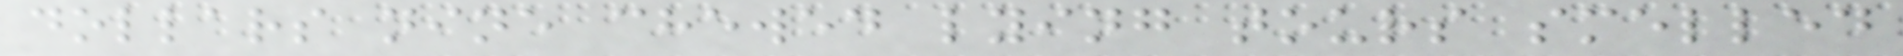dollars nine chewed lying tours smelled
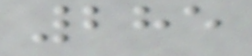285
